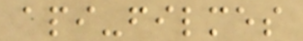api-filmes
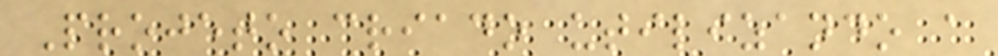Projeto criado utilizando a
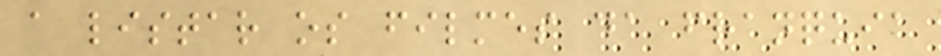a listar os filmes da franquia
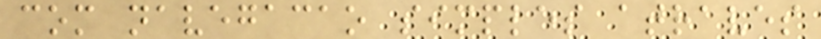com navegacao simples atraves
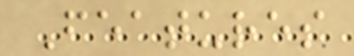Features
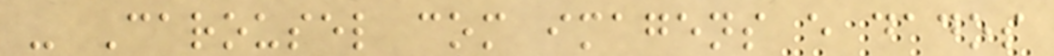- Carousel com imagens e dados
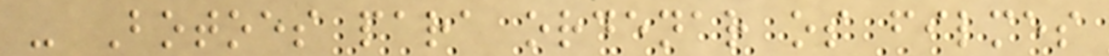- Botoes para ordenar os filmes
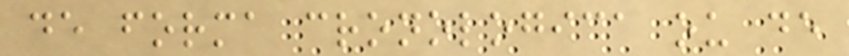de forma cronologica ou de
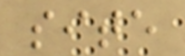site
